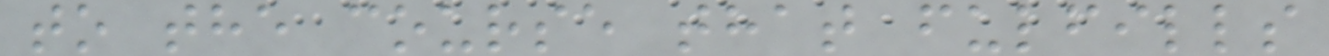to the course that fulfills
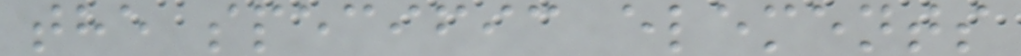the specific elements
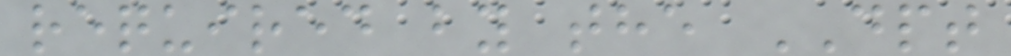required by the DPT
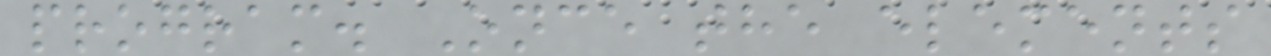program. Once the elements
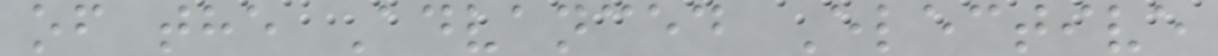of the Advanced Elective
